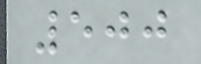500
